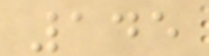145
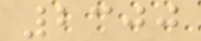2300
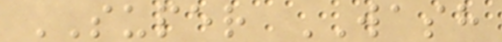SUPER WASH
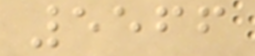5566
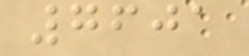7601
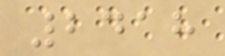2418
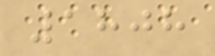1808
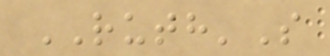RUTH'S
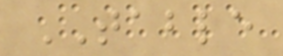TABLE
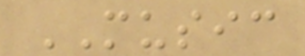MUSIC
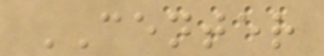CENTER
